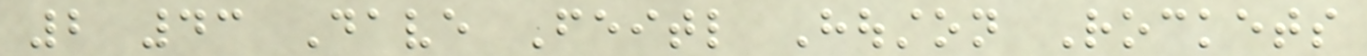2 43 Dave Feitl Houston Rockets
